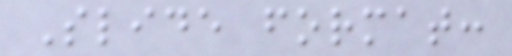Slide format:
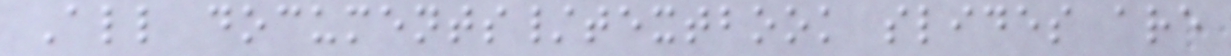All documents/textbook slides are
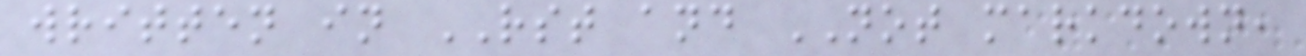written in RST and NOT markdown,
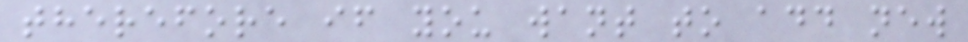therefore if you want to add new
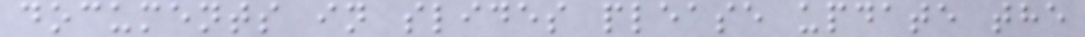documents in slides please update the
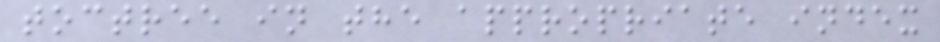toctree in the appropriate index
